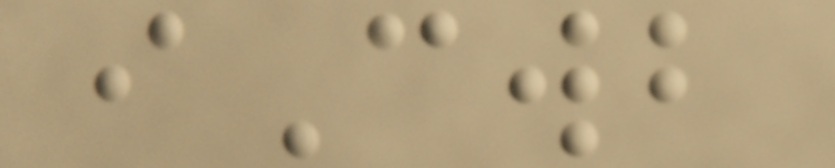iCwb
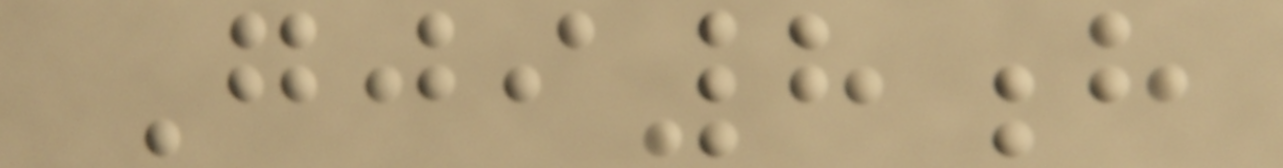Gji8h
